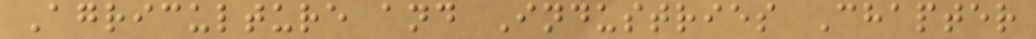Agriculture and Industries Chapter
